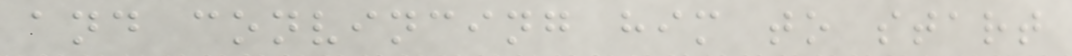and convincing him to start
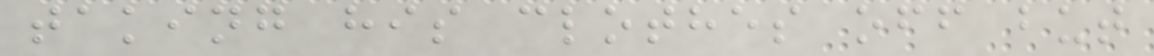taking his clothes off but
